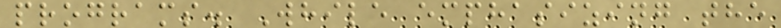programs. While emphasizing the
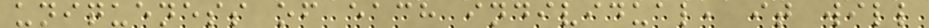uniqueness of each individual, it will
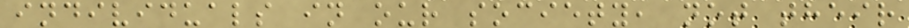individuals in our society, not their
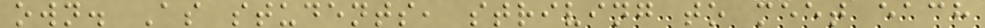own. As students, striving to meet each
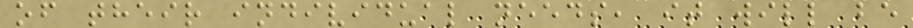of their individual needs, it will be
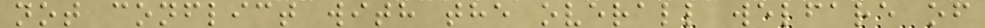not conflict with the overall welfare of
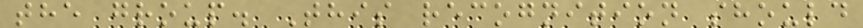the group. This recognition should
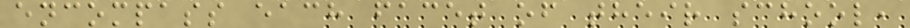encompass each facet of their school,
